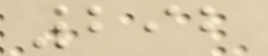292
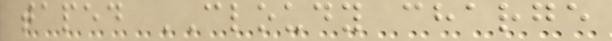taped CLOUDY charge
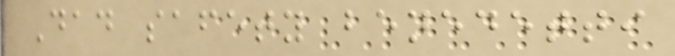Dad safety benedetti
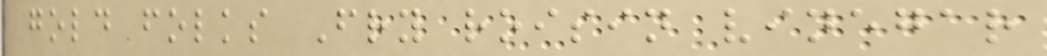gold folks Fry roisin vinegar
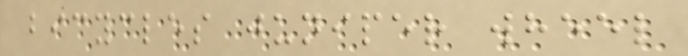bicycles juniper wheel
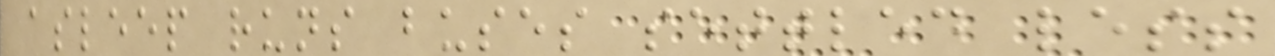asleep runs buses settled less
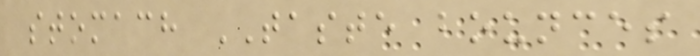stomach TASTE bounces
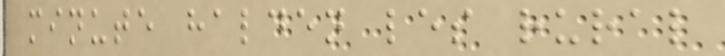minute halden les rural
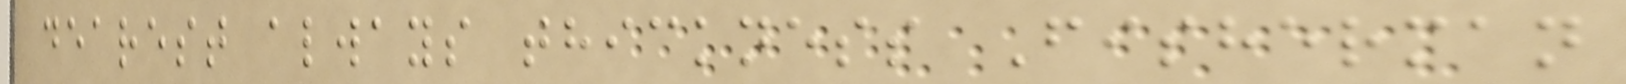dearest always thickness Fisherman
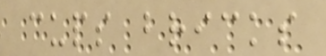cups bricks
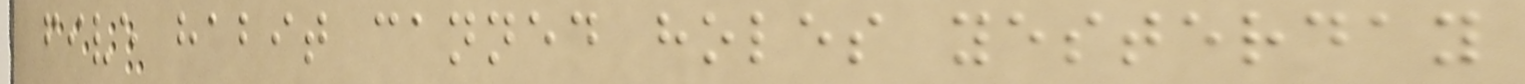five habit canned holes yesterday
